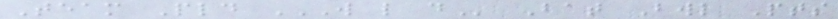Team Pld W L D Bat Bwl Pts
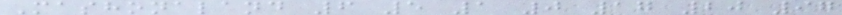Mashonaland 6 5 1 0 17 20 97
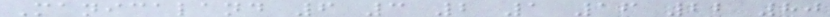Manicaland 6 3 2 1 16 22 80
